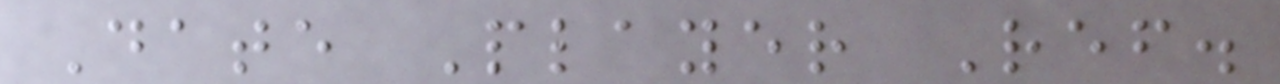Date Player Ref.
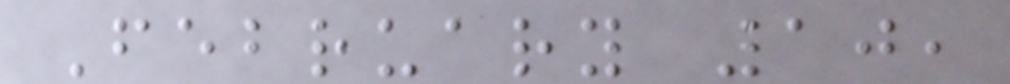February 10,
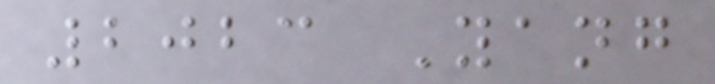2023 Yang
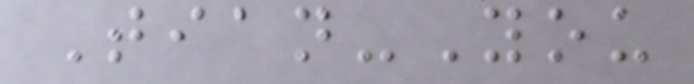Tian-You
